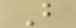B
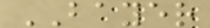BAYER
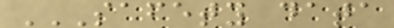SAFETY DATA
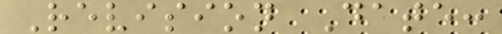Revision Date:
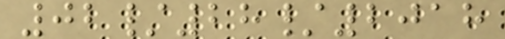02/28/2018
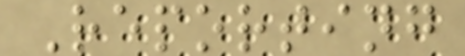Reporting
